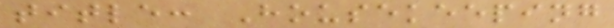title: Housekeeping
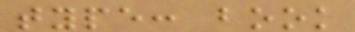type: book
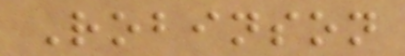Robinson
